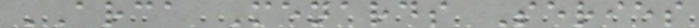ARCA Menards Series
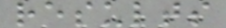results
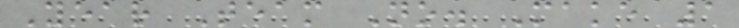Year Team No. Make 1
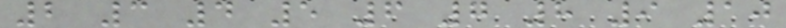2 3 4 5 6 7 8 9 10
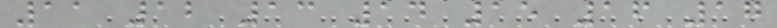11 12 13 14 15 16 17
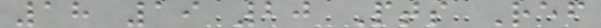18 19 20 Pts Ref
